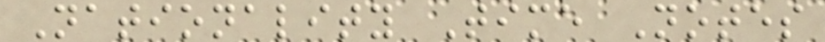Nationality Time Notes
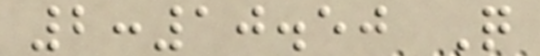2:10.50 Q
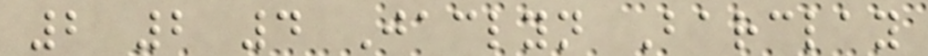2 2 4 Jaclyn Barclay
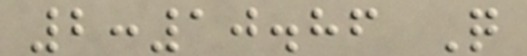2:10.86 Q
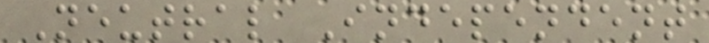Neutral Independent
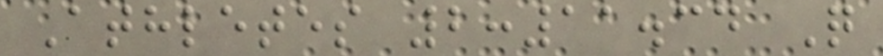Athletes 2:11.34 Q
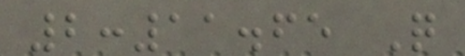2:11.65 Q
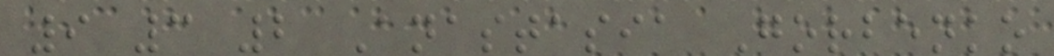9 3 2 Anastasia Gorbenko
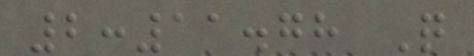2:11.78 Q
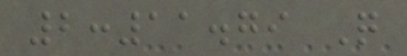2:11.79 Q
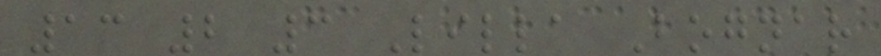13 2 3 Lilla Bognar
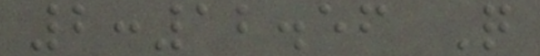2:12.56 Q
